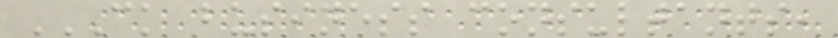CK BUSINESS CONSULTANTS,
